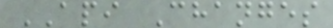API Changes
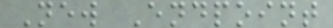New Endpoint
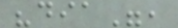"dia",
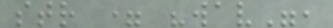str = "wav",
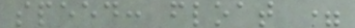speed: float =
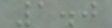1.0
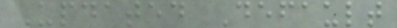Updated Default
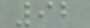92
